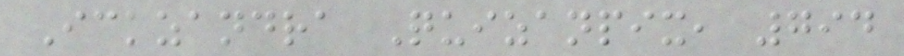Ickzandra Quizanpix, 794
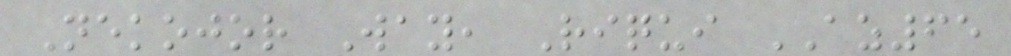Nekojor Way, Riqui AZ65
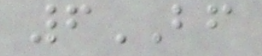6BF
